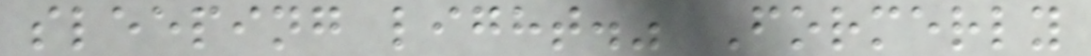sleeping light." Formerly
